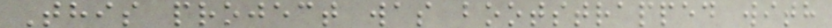This project was bootstrapped with
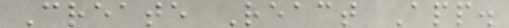Create React App.
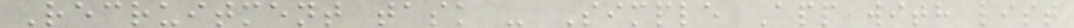Recruitment task - Simple App with list
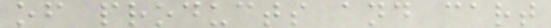of products and cart
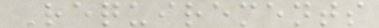Requirements
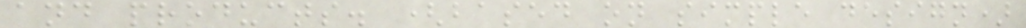and products. (based on simple design)
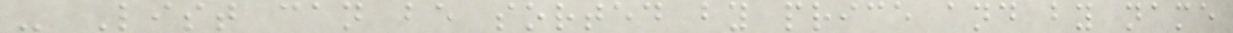- List can be sorted by price and by name
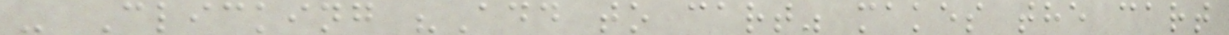- Clicking "Add to cart" makes the cart
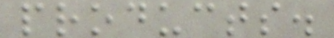products.
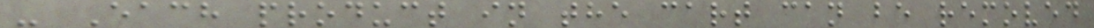- Each product in the cart can be removed
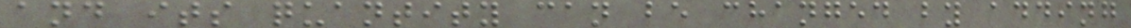and its quantity can be changed by adding
